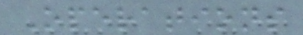Operations
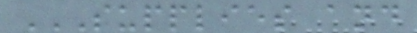SUPPLIES AND
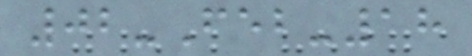02-Feb-18
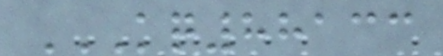KQ88133
